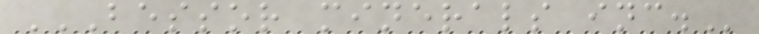BESSOR MINERALS INC.
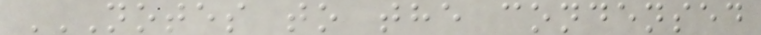NOTES TO THE CONDENSED
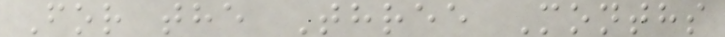For the Three Months
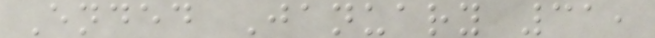Ended January 31,
